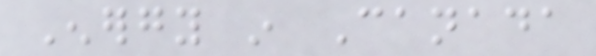Energy in Canada
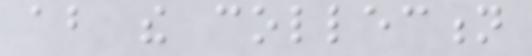about the collection
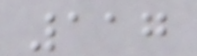117
